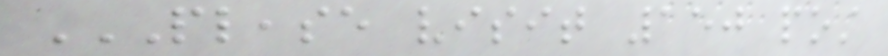PLEASE VISIT 150 POST
